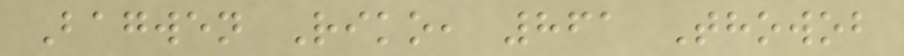Bagwen Riko, 861 Thowob
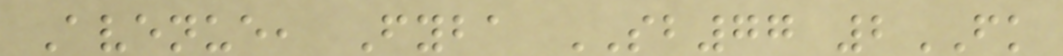Avenue, Fyba SB77 2FK
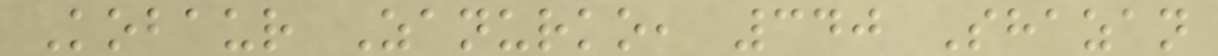Kobaur Zanurko, 340 Shazan
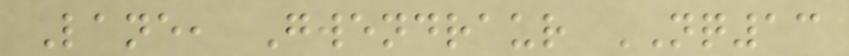Lane, Gwendraur NQ13
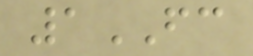1FC
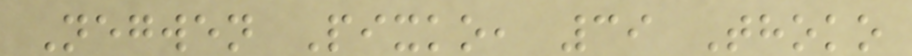Negwen Pixko, 39 Thoko
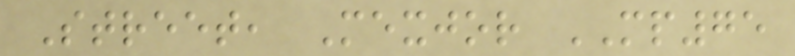Street, Mexjor MP75
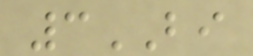3BI
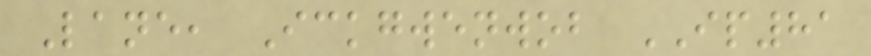Lane, Ickgwenwob IP81
